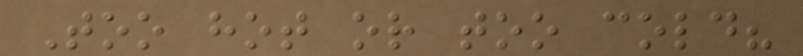Too hot or too cold?
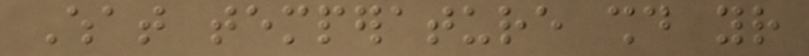What temperature should your
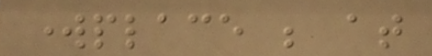workplace be at
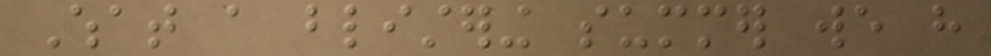What a blistering summer we have
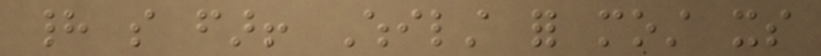had so far! Whilst for most its
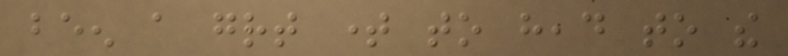been a great time to head to the
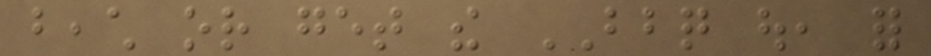beach or get the BBQ out, for
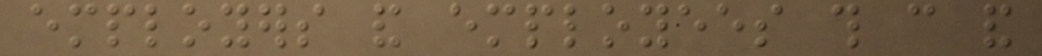employers and employees this can and
